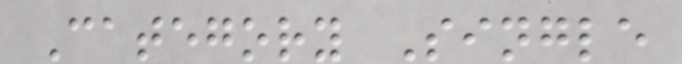Category Single
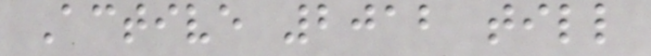Active 2012 till
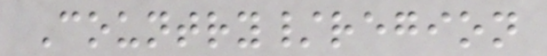Country/region
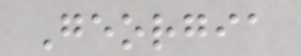Georgia
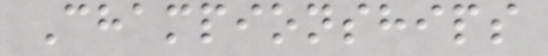Championships
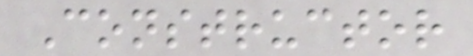Constructor
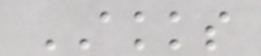AKKS
